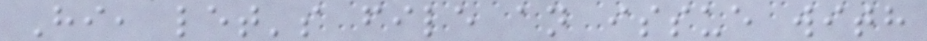Hi, let's file an issue with
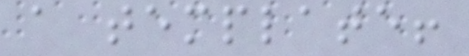a template!
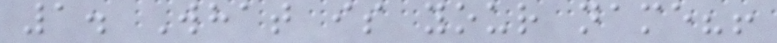1. What is your name?!
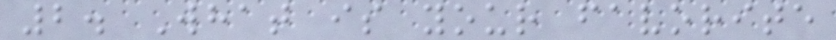2. What is your favorite
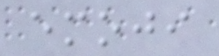emoji
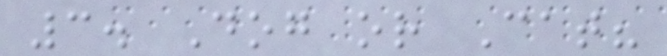3. Dog or Cat?
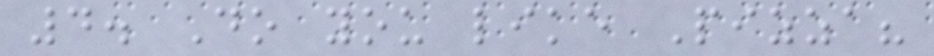4. Do you like Pizza?
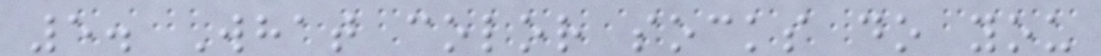5. What color socks do you
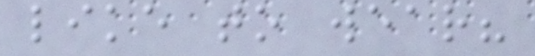like to wear?
